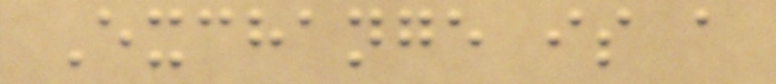Exchange is a
